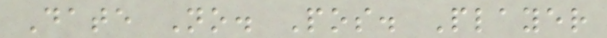Date No. Pos. Player
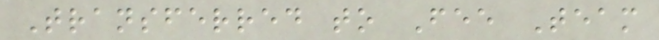Transferred to Fee Team
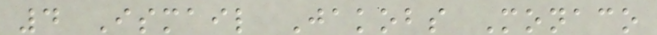4 Ismail Jakobs Monaco
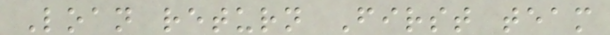Loan return First team
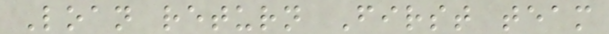Loan return First team
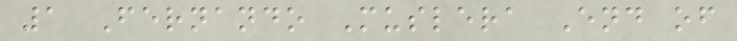1 Fernando Muslera End of
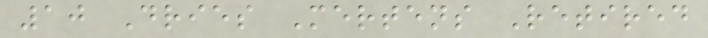10 Dries Mertens Retired
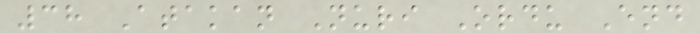38 Atakan Nuri Ordu End
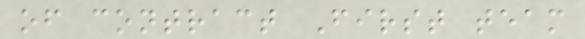of contract First team
